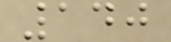140
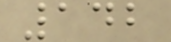142
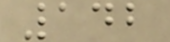142
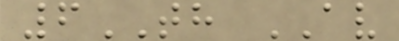6TH AV
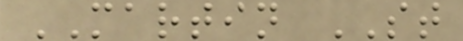MARTIN ST
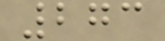273
